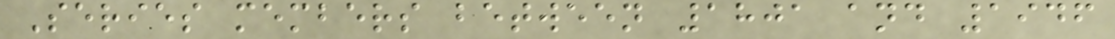Series members between 1801 and 1946
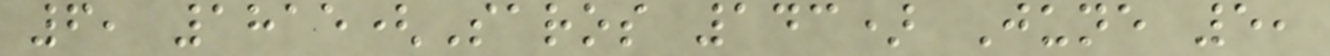6, 1815(Saros 143) June 5,
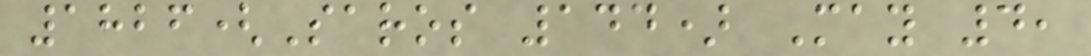1826(Saros 144) May 4,
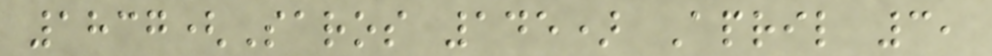1837(Saros 145) April 3,
